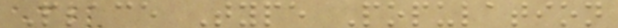Place Type Population
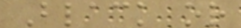Black or
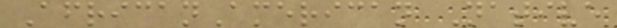AfricanAmerican Native
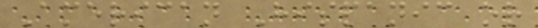American Hispanic or
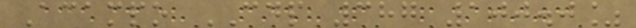Acampo CDP 387 100.0%
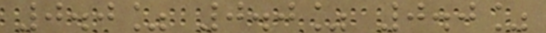0.0% 0.0% 0.0%
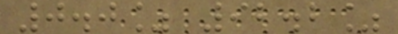0.0% 92.2%
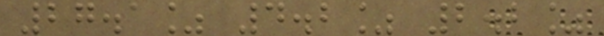27.1% 4.2% 2.2%
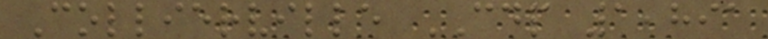Collierville CDP 1,891
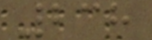238
